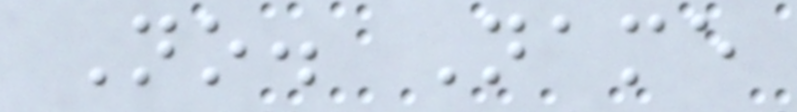No. Name
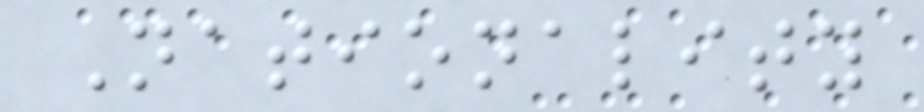Nationality
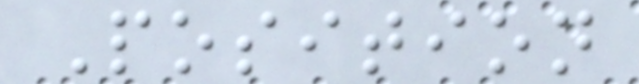Position
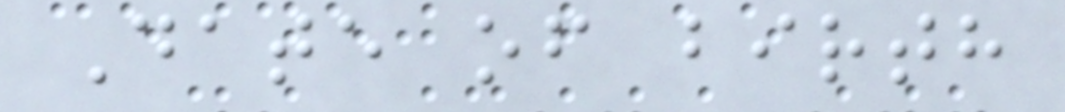Date of birth
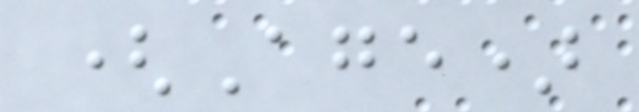(Age)
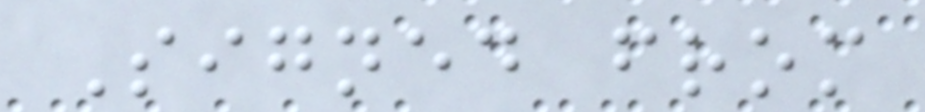Signed from
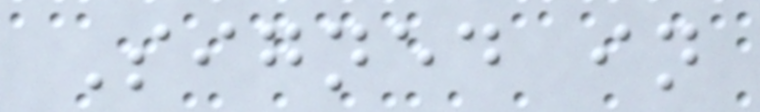Signed in
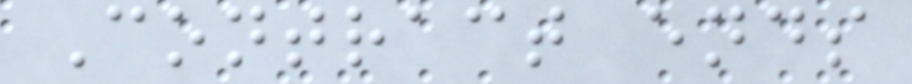Contract ends
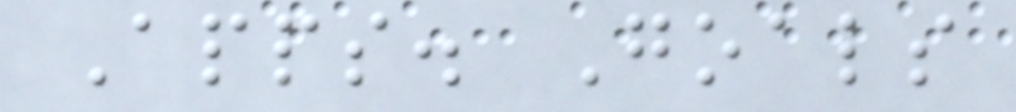Apps. Goals
